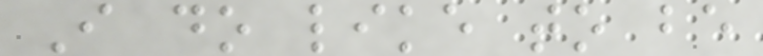I do like to be
